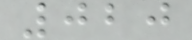020
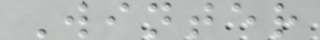Winter
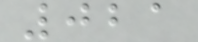021
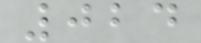024
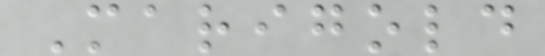Marigold
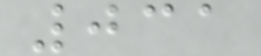031
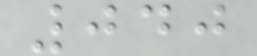040
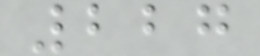227
